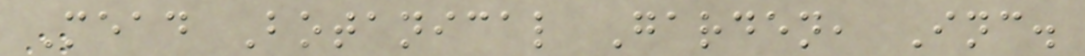Mead Botanical Garden, Inc.
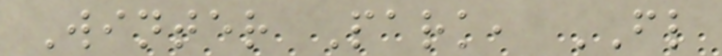Winter Park, FL
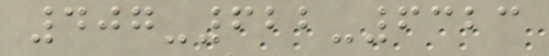407-622-6323
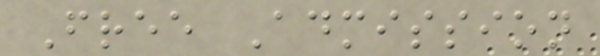Free Admission
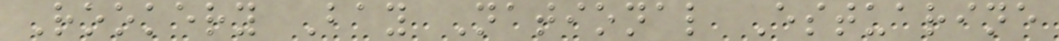Rookery Bay National Estuarine
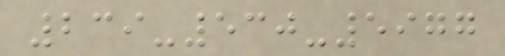239-530-5977
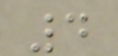4
